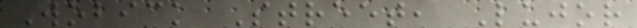Wobick Street, Lujor
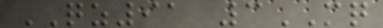QZ91 3MQ
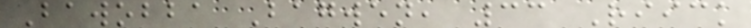Bawobba Bagwen, 33 Riick
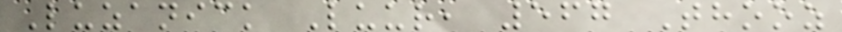Luzanick Luur, 567 Thooz
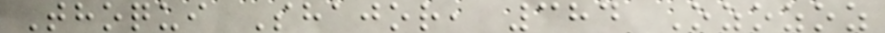Thoqui Shajor, 384 Ozozoz
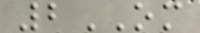2OM
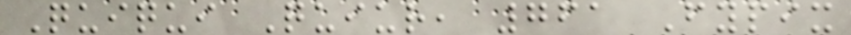Quiqui Quiur, 761 Fypix
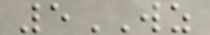5WZ
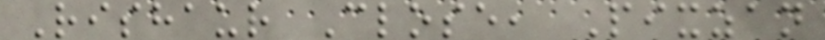Rishaur Close, Pixzan
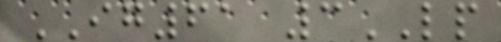IG61 3LP
